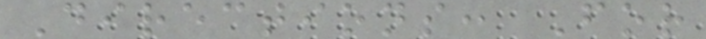Directions: For
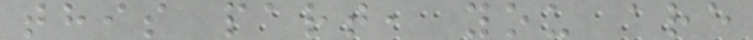this part, you are
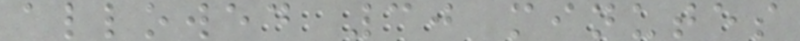allowed 30 minutes
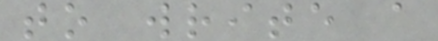to write a
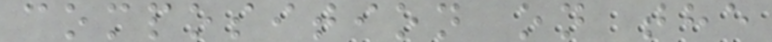composition on the
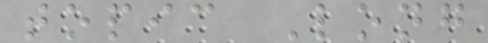topic Long
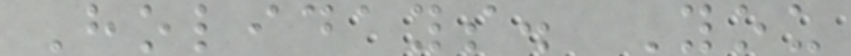Holidays. You
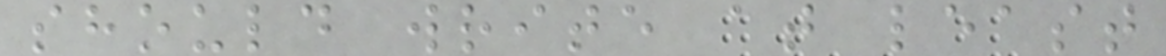should write at least
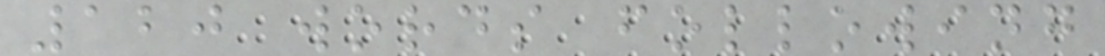120 words following
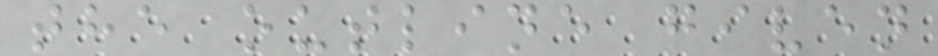the outline given
